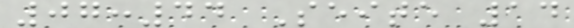07:44 Seite 14
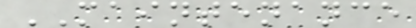MAINTENANCE
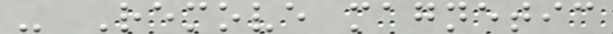- Remove magnetic
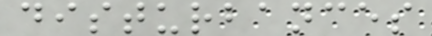disturbances
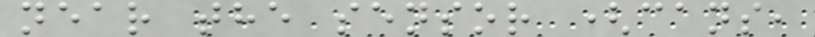near the sensor (cans,
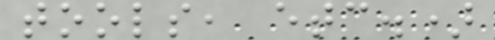tools, etc.)
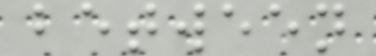between
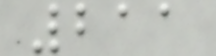211
